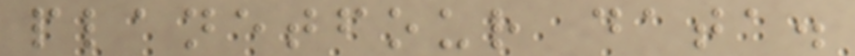planetfour data.
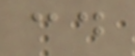cd
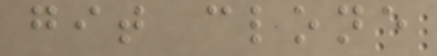git clone
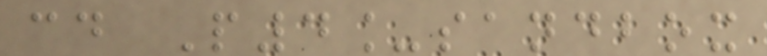cd P4_sandbox
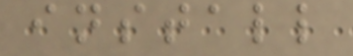install
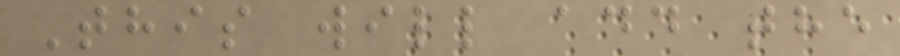This will add the
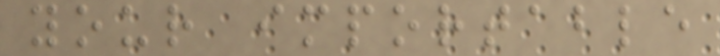your importable
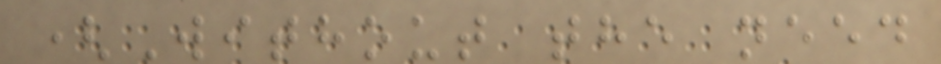(Without the need
